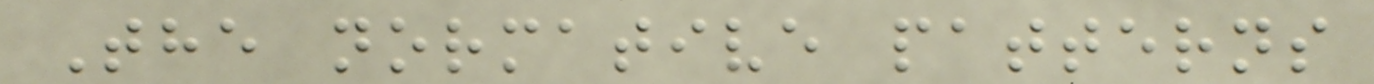The normative patterns
